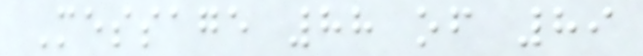Message 88 of 89
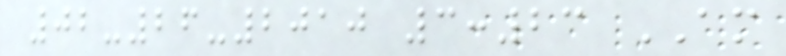02-26-2010 3:23 AM
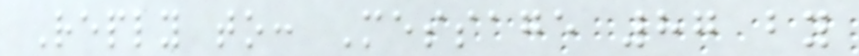Reply to: Message 87 by
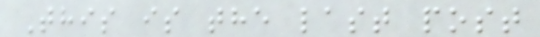This is the last post
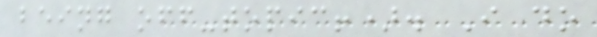being off-topic!). I do
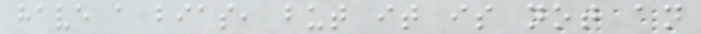have a bias, but it is not an
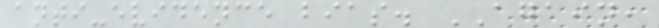anti-evidence bias. AGAIN,
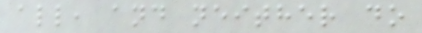all, and neither do
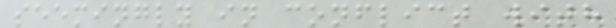seemingly in conflict with
